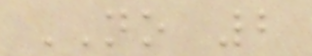NO 2
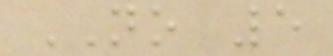NO 5
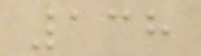138
